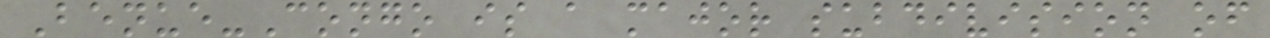Benue-Congo is a major subdivision of
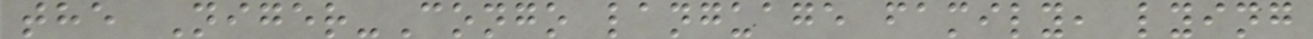the Niger-Congo language family, lying
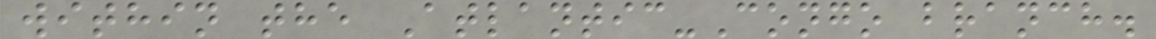within the Atlantic-Congo branch.
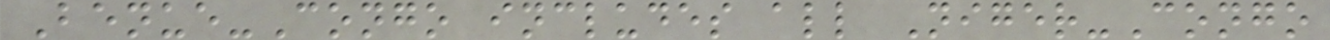Benue-Congo includes all Niger-Congo
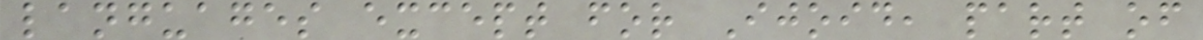languages except for Ijoid, part of
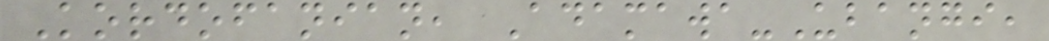Kordofanian, Adamawa-Ubangi,
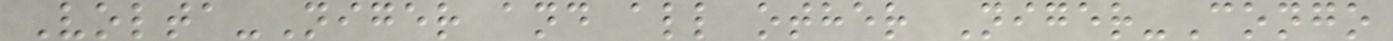Volta-Niger and all other Niger-Congo
